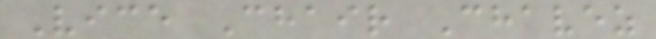Vice Chair Chavez
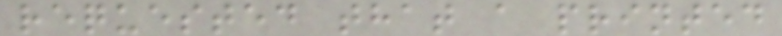requested that a printed
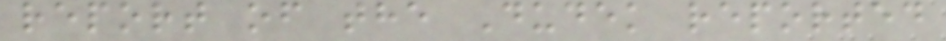report of the Dudek reported
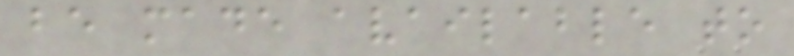be made available to
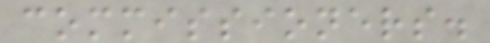commissioners.
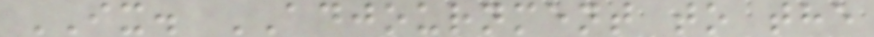IX. ADJOURNMENT to the
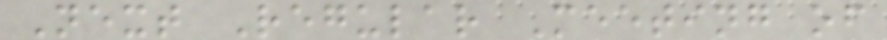Next Regular Meeting of
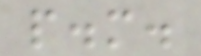p.m.
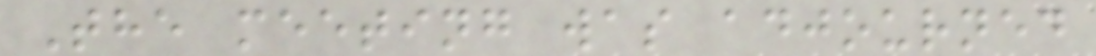The meeting was adjourned
